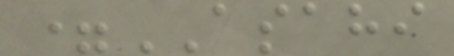=ASAHI
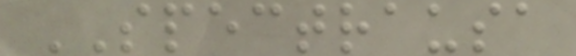SPECTRAUSA
